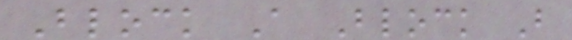Block A Block B
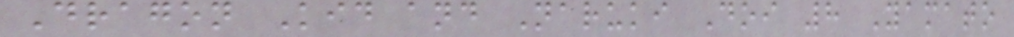Dragon Kid and Naruki Doi 8 Yamato
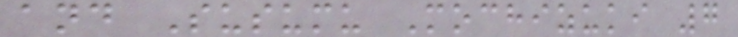and Susumu Mochizuki 7
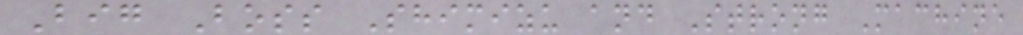Big Boss Shimizu and Strong Machine
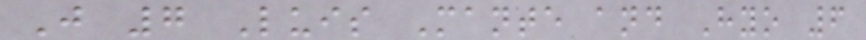J 7 Luis Mante and Hyo 6
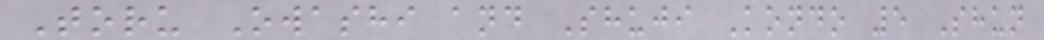Toru Owashi and Shuji Kondo 5 Shun
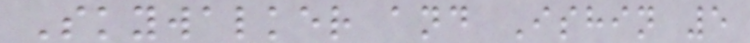Skywalker and Ishin 5
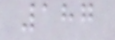187
